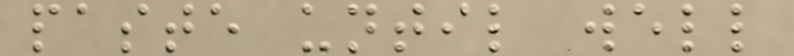paste until well
